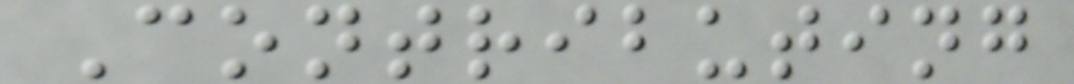Contributing
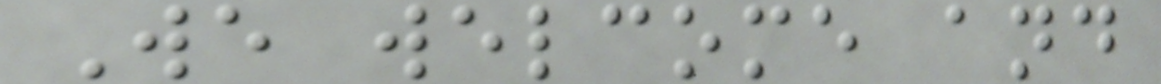We welcome and
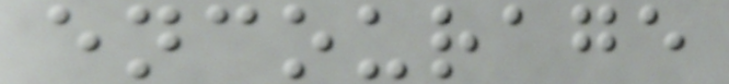encourage
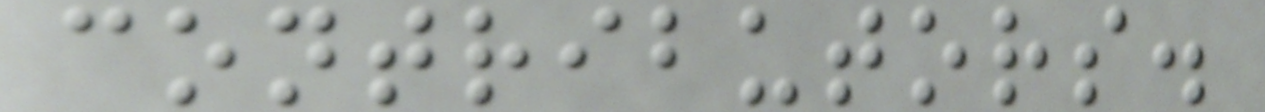contributors.
